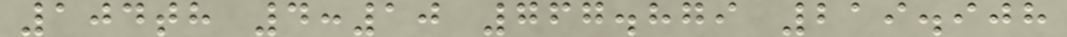104th 4:10 767.879 219.908
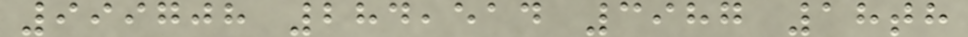999708 284,514 3987 18th
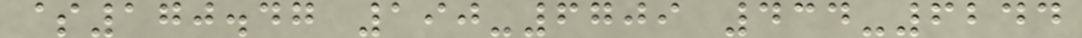$170.47 190-6709 434-6244
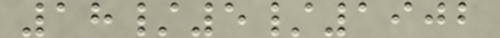18/5/1902
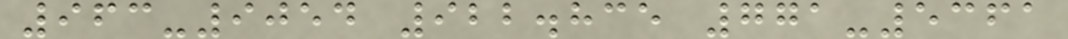963-9054 922.835 771-5361
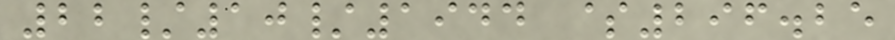22/10/1944 $296.25
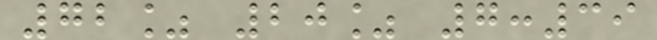72% 20% 7:39
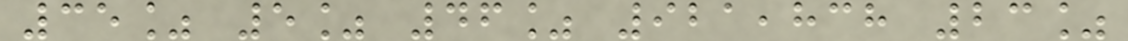35% 5% 46% 921,838 23%
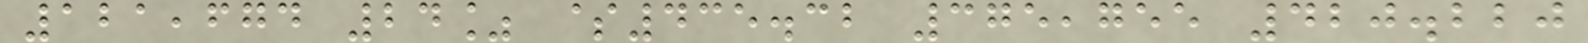121,674 24% $435.32 375,755 420.220
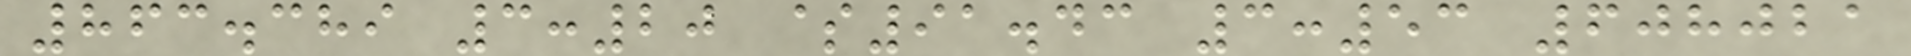863.389 3:20 $91.43 3:53 608021
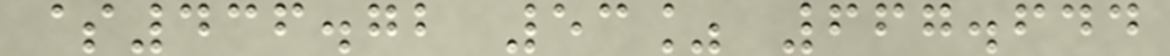$436.72 53% 667.644
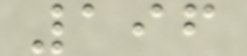196
